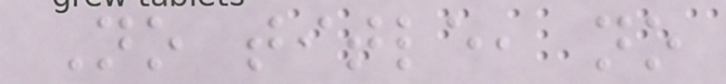No title, no
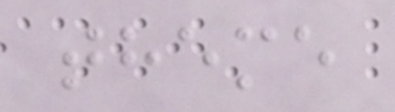theme
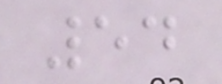54
